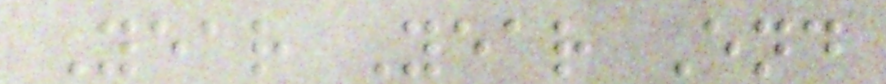Year Year End
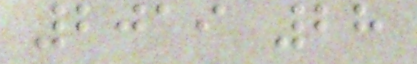2019 28
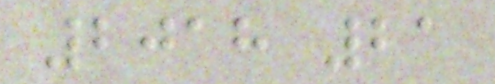2018 21
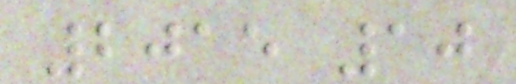2015 10
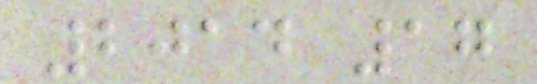2014 17
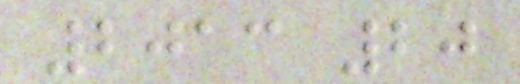2013 20
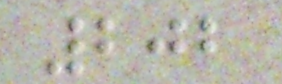202
